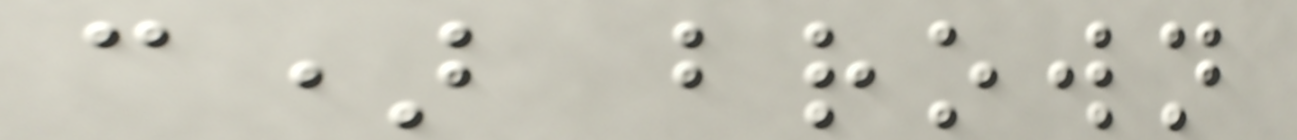c) brown
